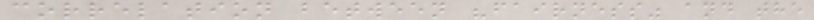correlation between "fairness" and the
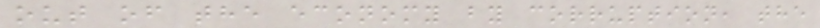out of the economy by corruption, the
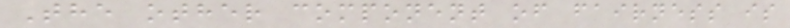The other component of fairness is
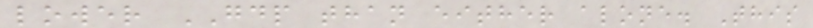lower GDP than either alone. This
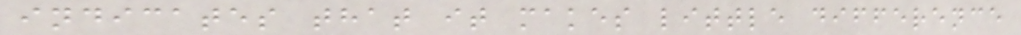indicates that it makes little difference
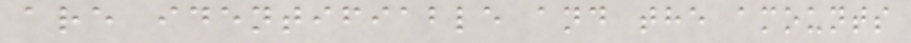are identifiable and the amounts
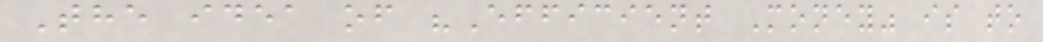The idea of "Efficient Money" is to
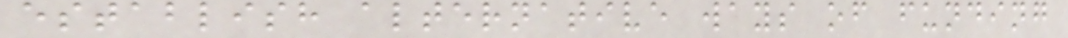establish alternative ways of funding
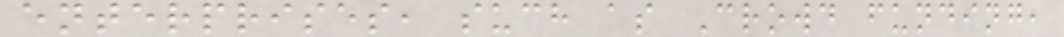enterprises, such as Crowd funding,
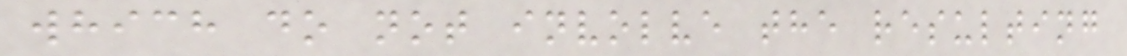which do not involve the resulting
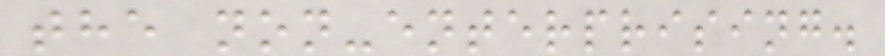the non-enterprising.
